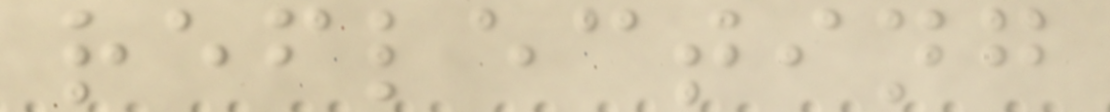reflecting
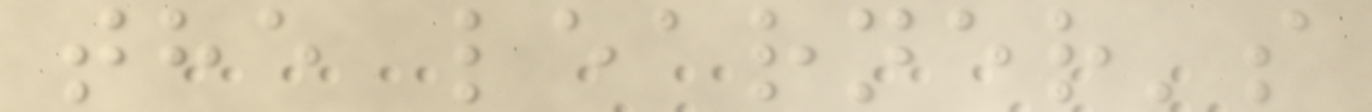the learner's
